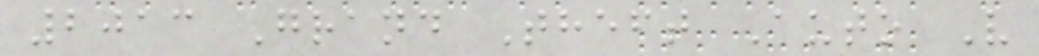2013 Grand Theft Auto V
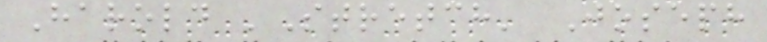Harold 'Stretch' Joseph
